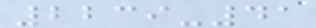2239-41
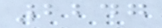2247
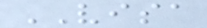VISA
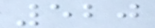520
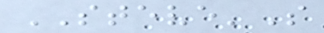STEVE'S
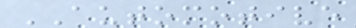AUTOMOTIVE
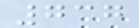737
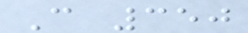C 350
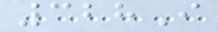328I
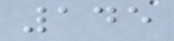145
